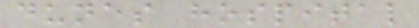dunes hospital
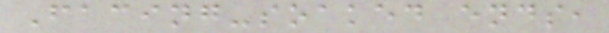Facing-soaked ends,
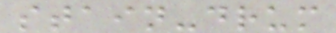stain-drum
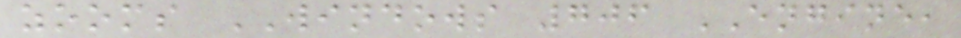zooms WINDOWS 706 ENGINE,
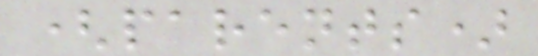(parents)
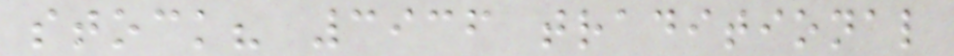stock? 3936 traditional
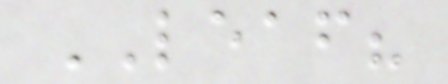LEAF?
